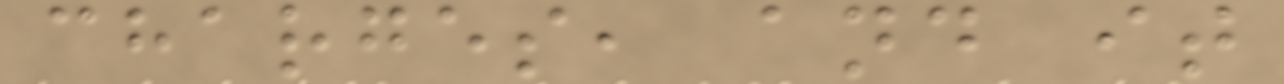charges, and it
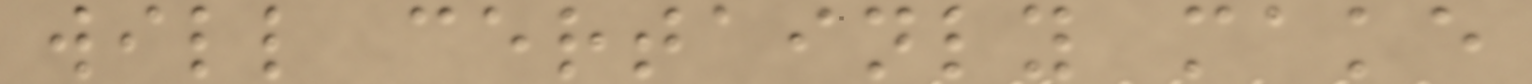will certainly make
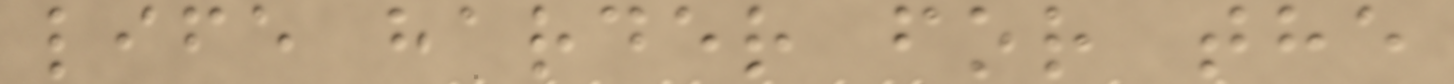life harder for the
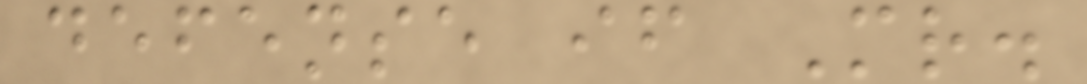defense if Mr.
